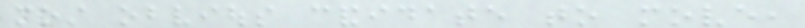most obvious candidate to move,
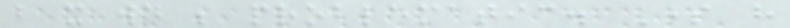but it would be problematic. Some have
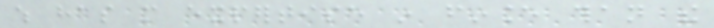which has more expertise in finance than the
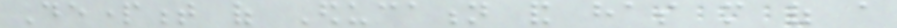Department of Education and has more of a
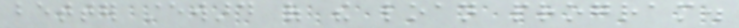better steward of the loan program.
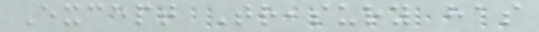Except Treasury has
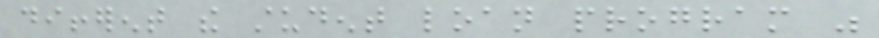different the student loan program was
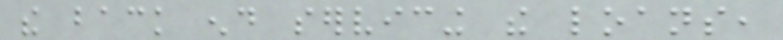the back end servicing the loans,
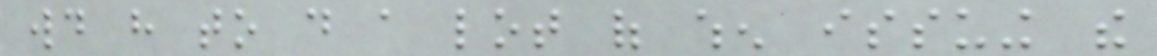would have to do a lot of when issuing the
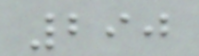290
